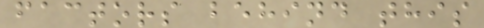factors behind this
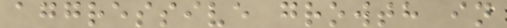aggressive growth in
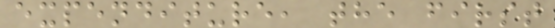expenditure, the first
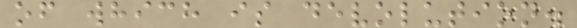of which is devolution.
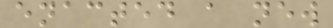enacted a new
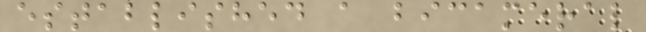established a bicameral
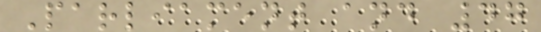Parliament and 47
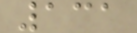131
